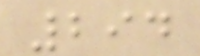294
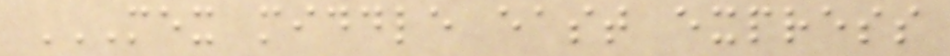MEX MIDDLE EAST EXPRESS
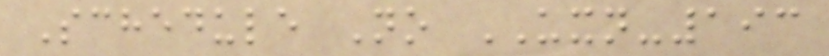Schedule No UXN-193
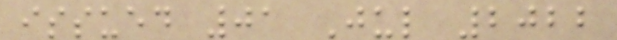issued 01 Jul 2022
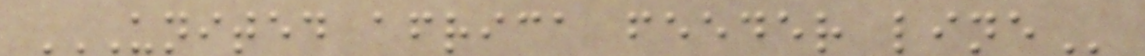UNITED AFRICA FEEDER LINE
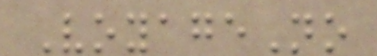VoyageNo
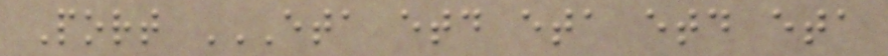Port ETA ETD ETA ETD ETA
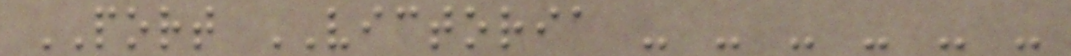PORT VICTORIA - - - - - -
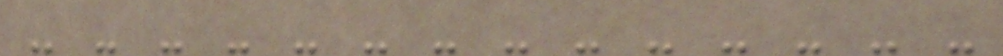- - - - - - - - - - - - - -
